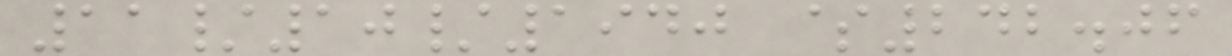11/10/1940 $242.06
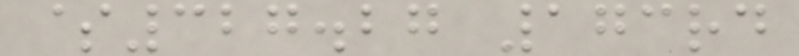$327.27 173rd
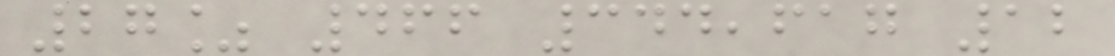27% 466 344,617 12
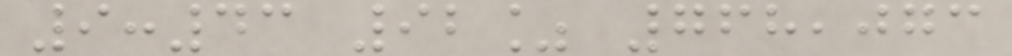9:43 92% 768,073
